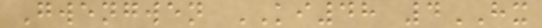Gwengwen KI48 4HX
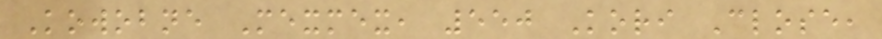Kowobne Mexmex, 550 Kori Close,
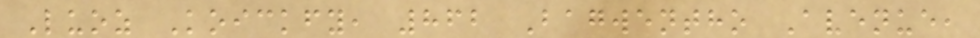Luoz Koickfy, 862 Bagwentho Avenue,
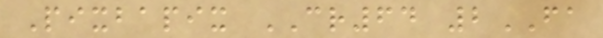Pixbapix CR64 2FA
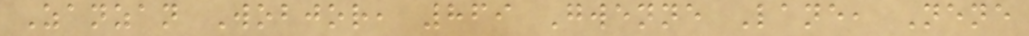Zanzan Wobjor, 869 Gwenne Lane, Nene
